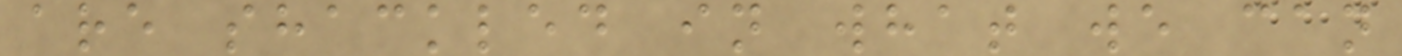are shackled in what we can
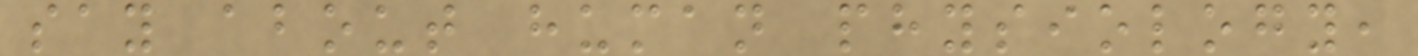say about human physiology,
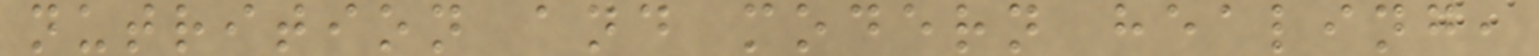nutrition and modern healing,
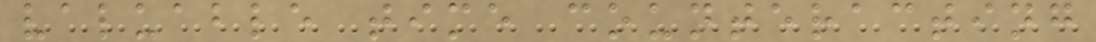valuable time counteracting
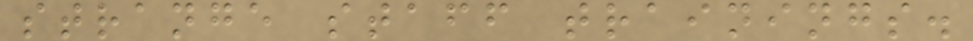strange staff trainings.
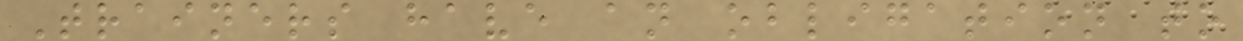Trainers have an obligation to
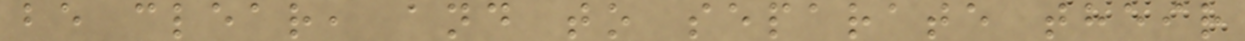be clear, and to separate their
